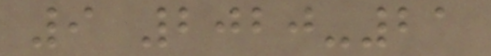9 2020-21
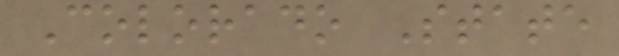Colorado State
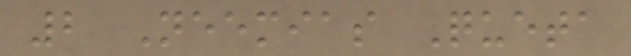2 Neemias Queta
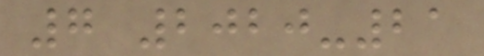7 2020-21
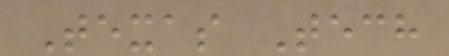Texas Tech
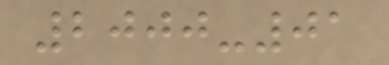2000-01
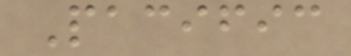Pacific
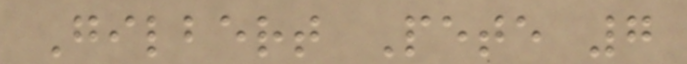Gilbert Pete 7
